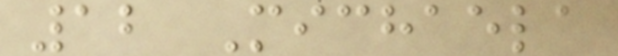12 Michaela
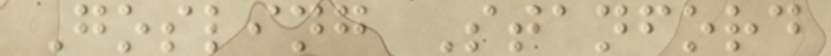Gosling Stanford
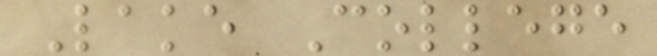Lake College
